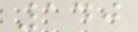140
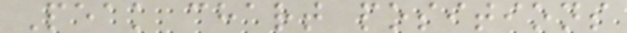Peak chart positions
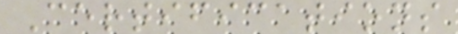Certifications
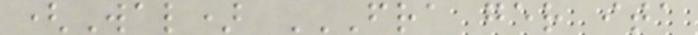(Wal) FRA GER ITA
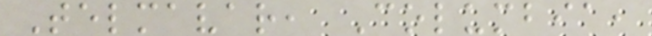Telmavar, Columbia,
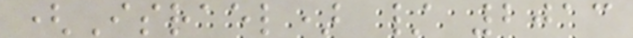(Israel) / 2013
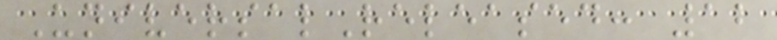UniversalReleased: 12
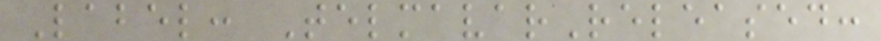Label: TelmavarReleased:
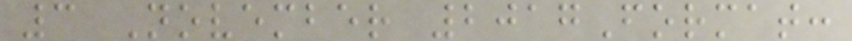3 November 2017Format:
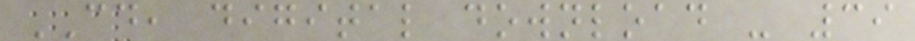CD, digital download - 39
